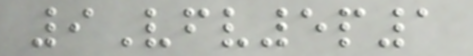9Vfv5p1
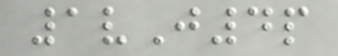1vJ4p
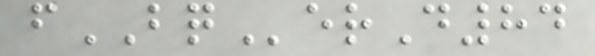fBQerD84
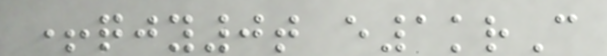+qjy0t e1krC
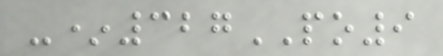-*327PO9
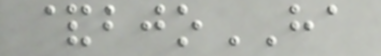&bjoHA
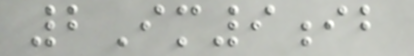2Im9ib
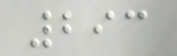293
